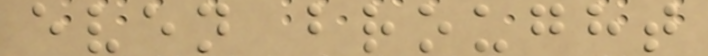even brought
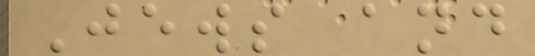Jews and
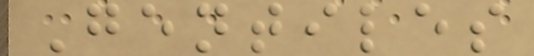Gentiles
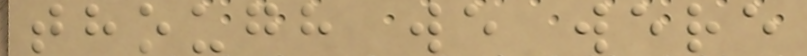though we were
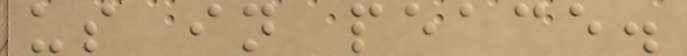us in peace.
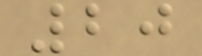20
